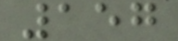157
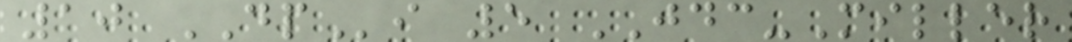10 DPi 5 JDC-Miller
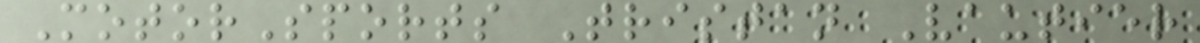MotorSports Tristan Vautier
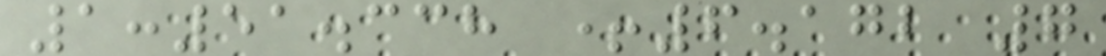1:51.338 +6.172 7
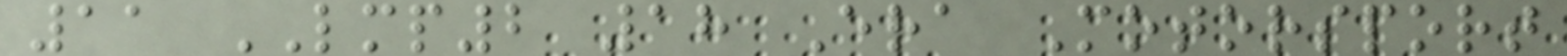11 LMP2 18 Era Motorsport
